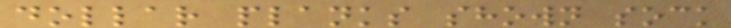dollar planks shown sock
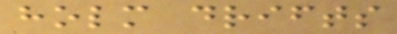holm drifts
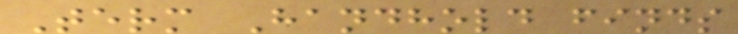Term Handhold finds
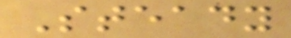Steady
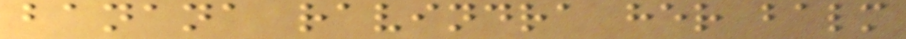banana ravindra her balm
